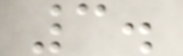3.
